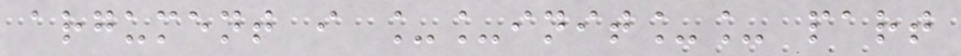argument i __init__ part
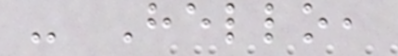- Hello,
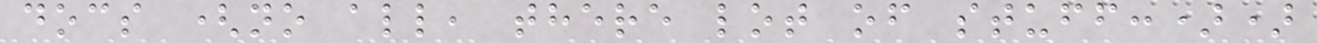docs (no all, there lot of stuff:))
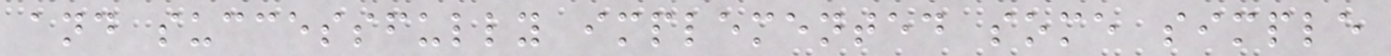and successfully implemented some simple
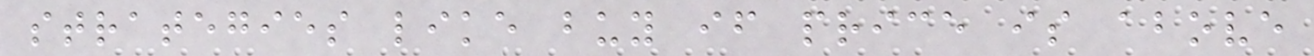strategies like buy if price is above
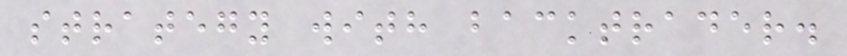strategy with backtrader.
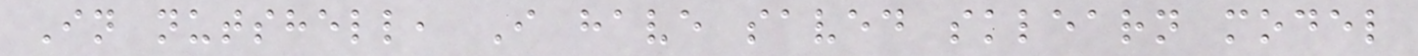In nutshell, I have saved sklearn model
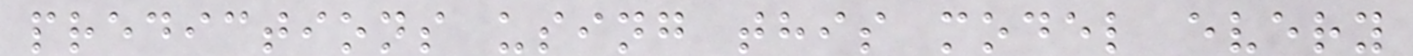predictions using this model every
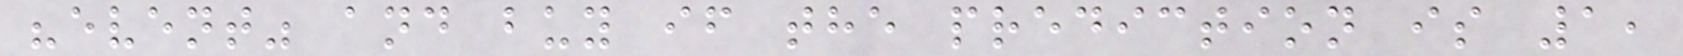"event" and buy if the prediction is 1,
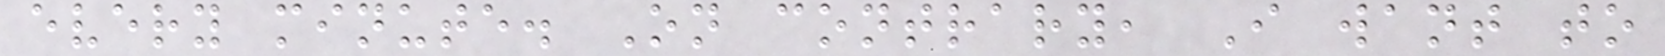every minute. On contrary, I want to
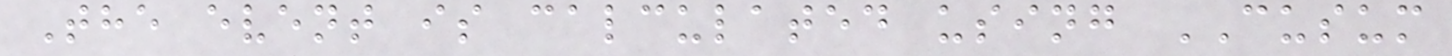The event is calculated using CUSUM
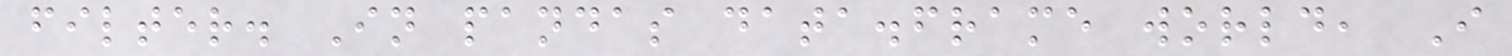filter. In pandas data.frame world, I
